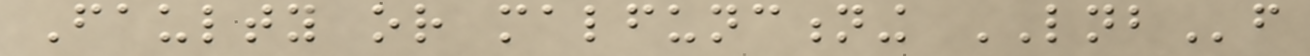Faulty or malfunctioning LNBf
